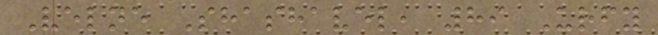Velne Shashavel, 89 Urfy
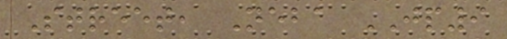Street, Neba JP9
